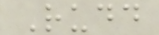Rudd
